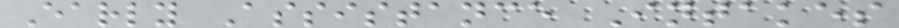Early Assistance Intakes
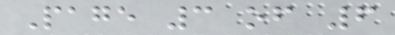Page 3 of 6
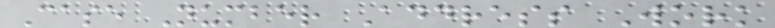Case Number Address Work
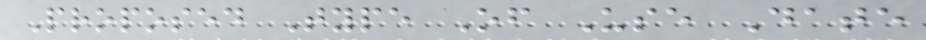Proposed Type Of Use Date
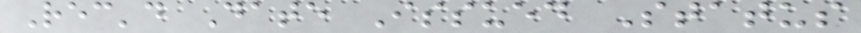Rec'd Date Issued Status
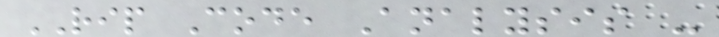RIP Code Analysis -
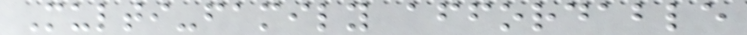Multi-family affordable
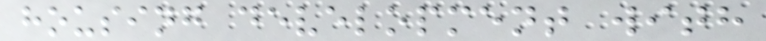housing development with
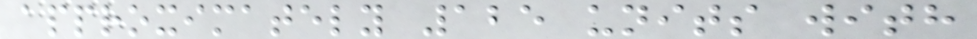approximately 125 units with
